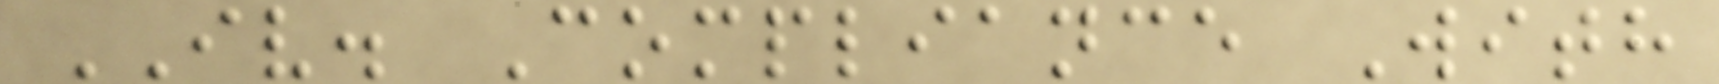IV. Compliance With
